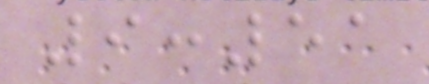9:51
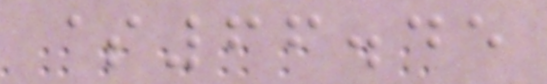$66.45
